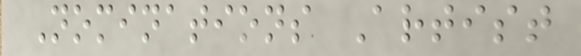Nominations Artist
